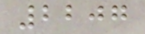2207
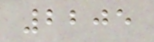2205
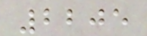2205
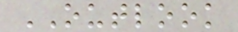OUTLOOK
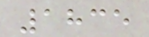1835
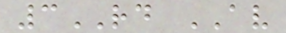3RD AV
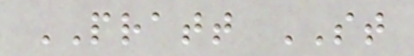PRATT ST
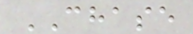CHASE
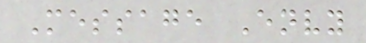Message Envy
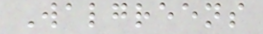Walgreens
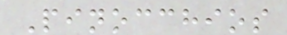Pinocchios
